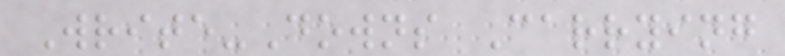Write-Downs Carrying
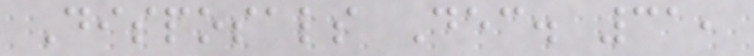Disposals Dec. 31,
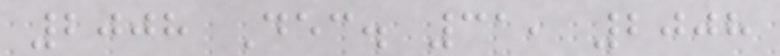2008 Dec. 31, 2008
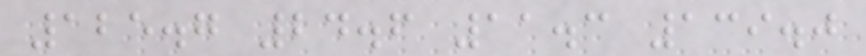125.7 24.6 11.3 139.0
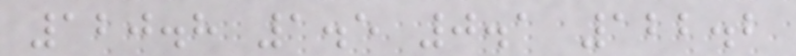120.8 1.5 0.1 122.2
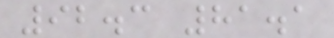92.3 81.1
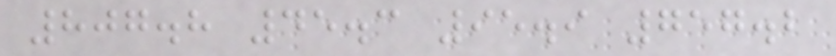807.8 45.3 95.9 757.2
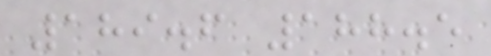189.6 188.5
